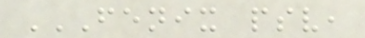FENIX PSV,
